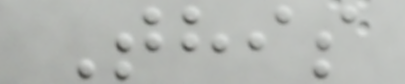This
